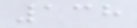138
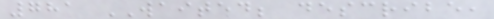781 WAITED; describe,
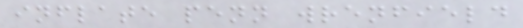inflate penn wrenfield
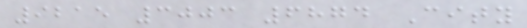9215 3003 6874 City
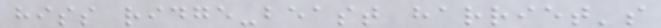hiss ridge-beast harriet's
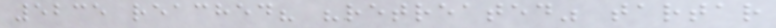5235 reached? "retreated" tartar
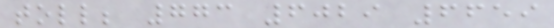toll; 773 6029 6659
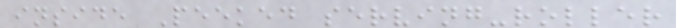inside Peeked serving-roller
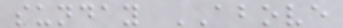sunday ABOVE
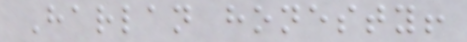Harlan honesty!
